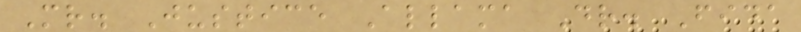Mr. Justice Allama Dr. Fida
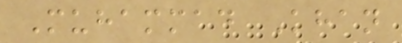Muhammad Khan
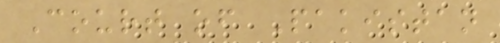Court of Pakistan
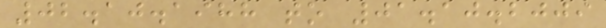02.10.1988 to 01.10.2009
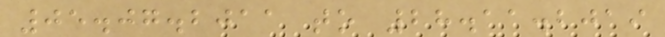05.07.2011 to 28.11.2019
